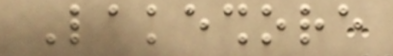Lakeshore
